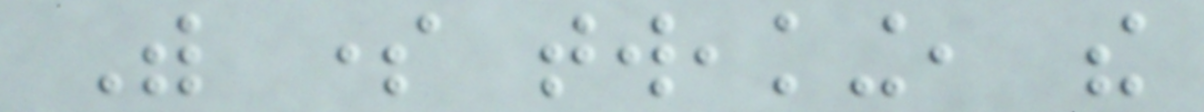With some tweaking, the
